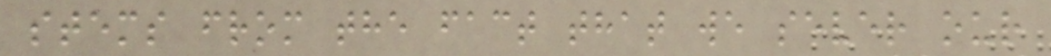stems from the fact that we sever our
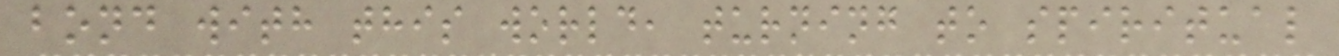bond with this world, turning to spiritual
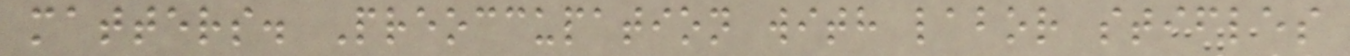matters. Preoccupation with labor stifles
